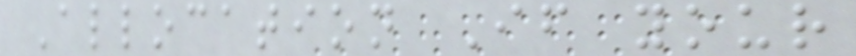Allocation If your
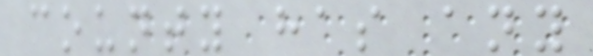county has any
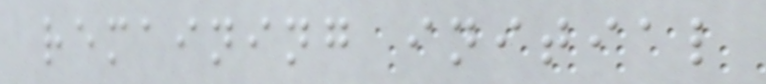remaining initial
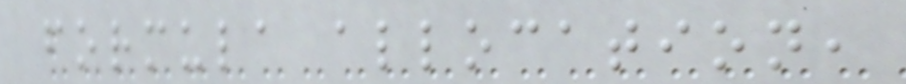formula allocation,
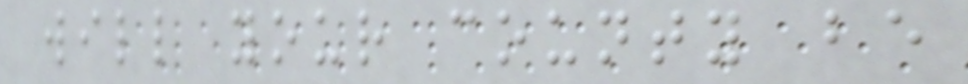will your county be
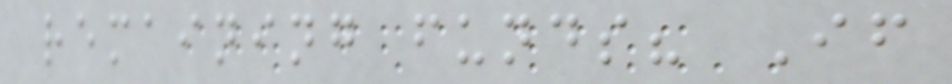remaining funds? If
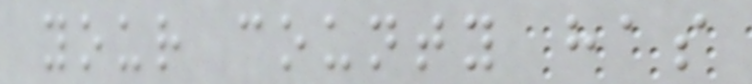your county has
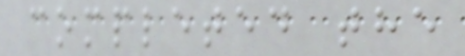completed the
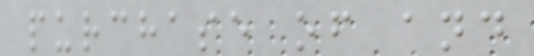purchase of and
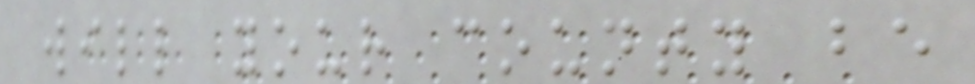will your county be
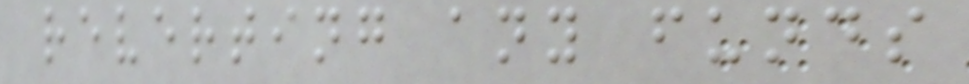reverting any funds
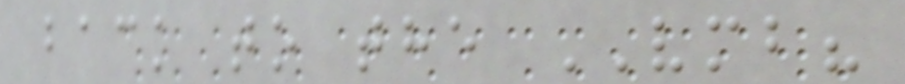back to the VMB?
